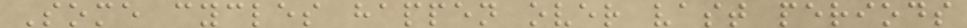Some cycles happen over vast periods
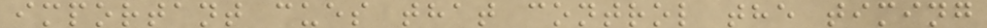important cues that control the timing
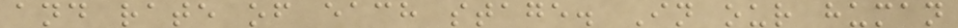and rate of each stage. In our human
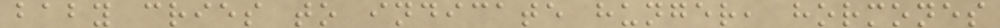baby cries to indicate hunger, hormones
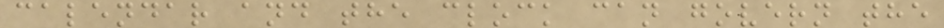calendar and the clock can govern the
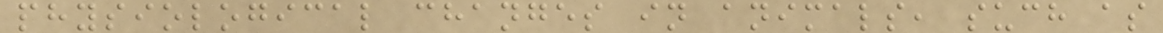physiological changes in animals, such as
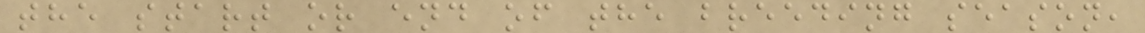the start or end of the breeding season,
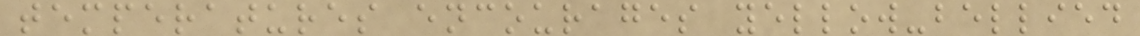temperatures encourages yellow-bellied
